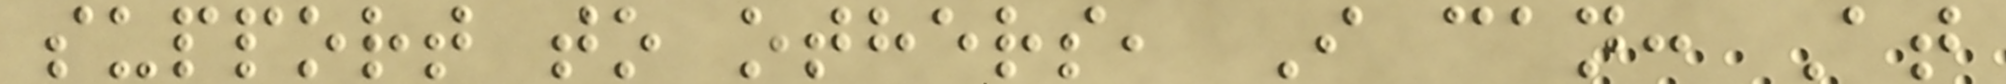support to others, I can: At
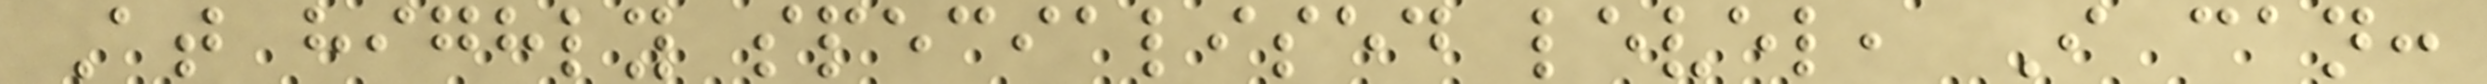At highly specialised level, I can:
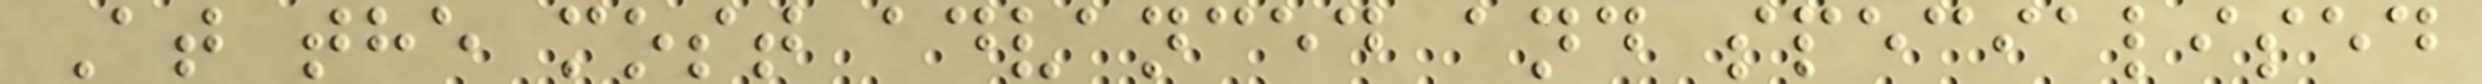At the most advanced and specialised
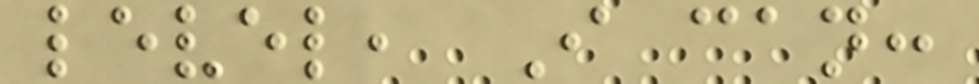level, I can:
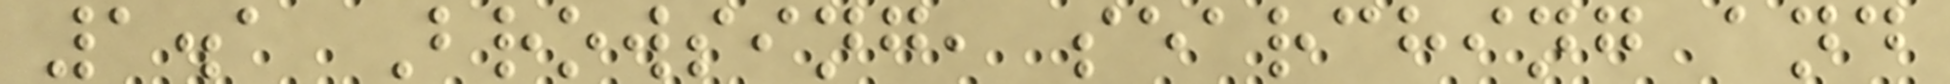1.1 Browsing, searching and
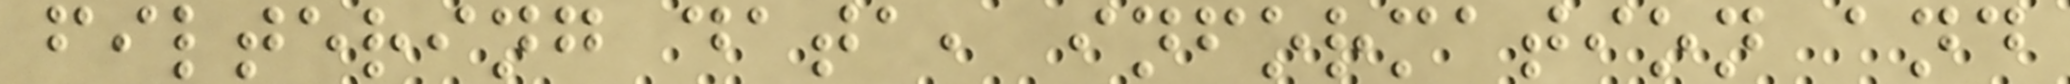filtering data, information and
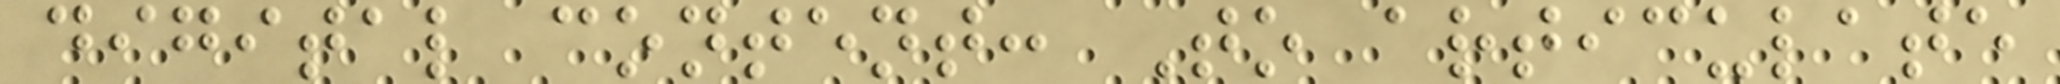digital content: To articulate
